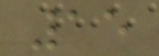15
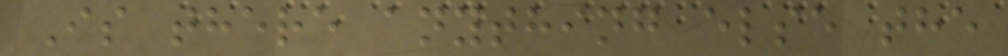Is there anything else the
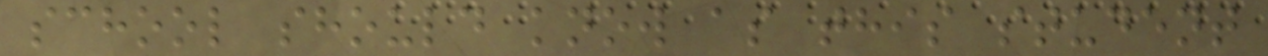school should know as this student
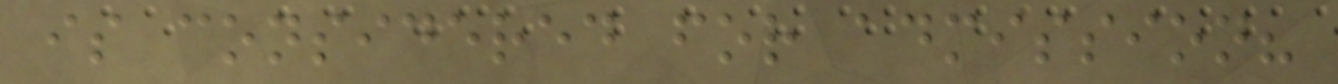is considered for admission?
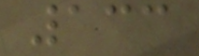133
